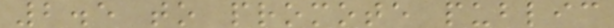2.5 to promote public
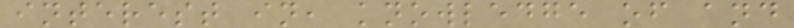interest in, knowledge of and
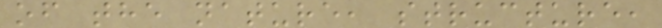of the nature, structure,
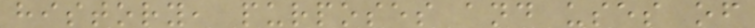history, purposes and uses of
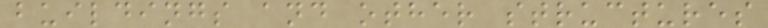buildings and other structures
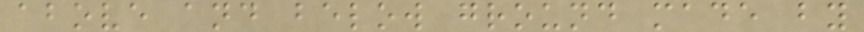above and below ground made by
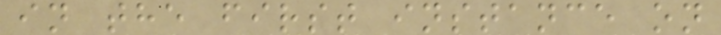in the first instance on
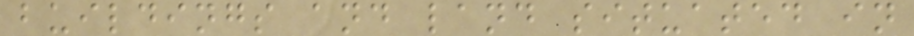buildings and land situated in
